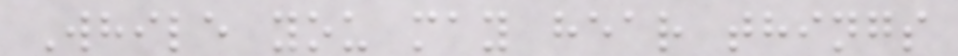While you may hear things
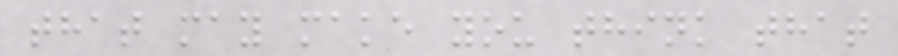that may make you think that
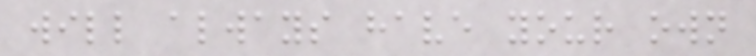will always have your own
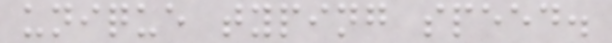unique typing speed.
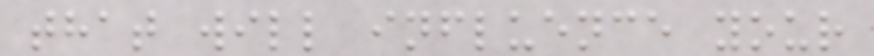that will influence your
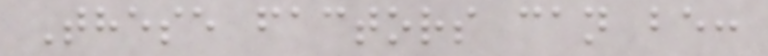These factors can be:
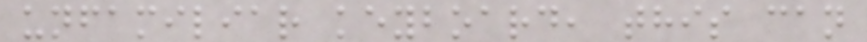unfamiliar keyboard, this can
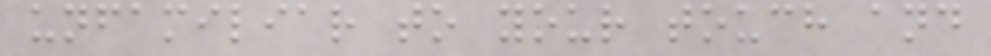unfamiliar to your touch and
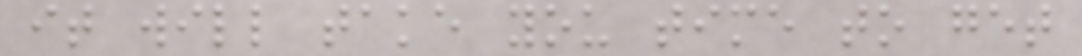it will take you time to get
